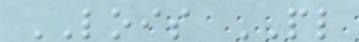LOIS PL
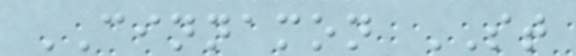CINNAMON ST
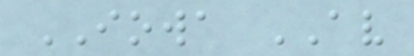IOWA AV
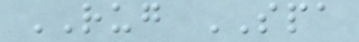RUG SPA
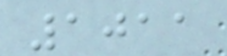1011
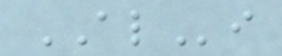ALi
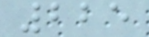225
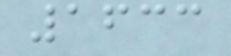1633
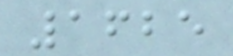1625
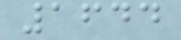1644
